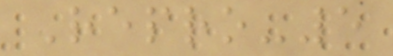Repro-5
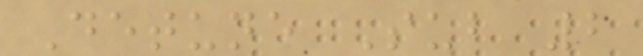Detune Sub 2
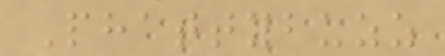Phattybuzz
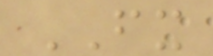FX
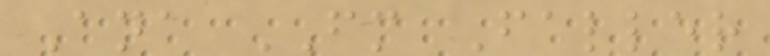Ana FM Faller
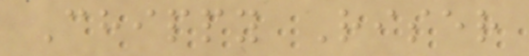Chippy Riser
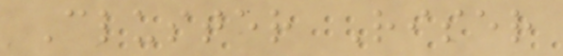Cluster Riser
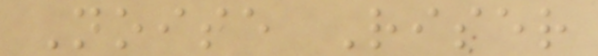Noise Riser
